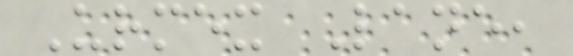Urmex Lane,
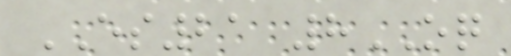ES21 8OQ
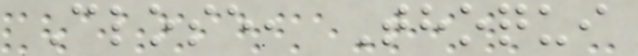Close, Thoqui
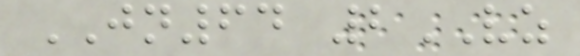JN64 2VZ
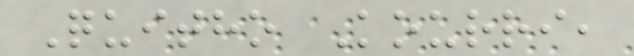Quitho Kourri,
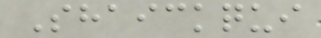Shaickqui
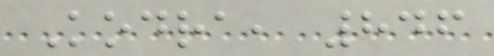Kodra, 846
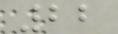22
